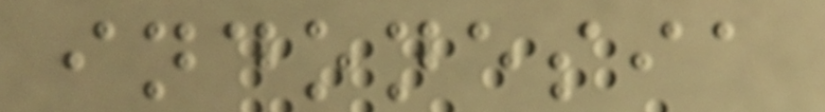indonesia
